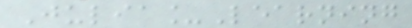Julia_Learning
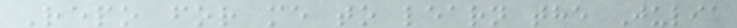Repo for me to learn the Julia
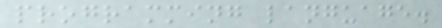programming language.
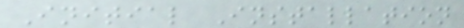Initial Installation
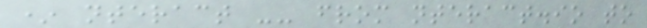* nteract -- from nteract.io to
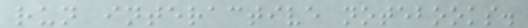run interactive notebooks.
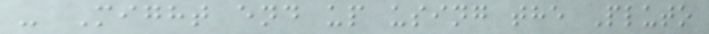- Might end up using the Pluto
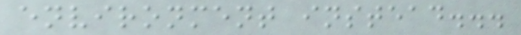environment instead...
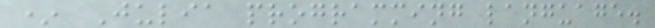* Julia programming language.
